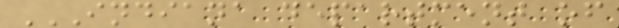INDIANA DEPARTMENT OF
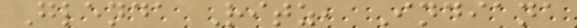Glenda Ritz, Indiana
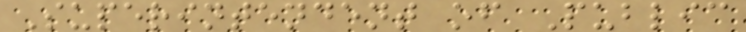Superintendent of Public
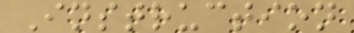Instruction
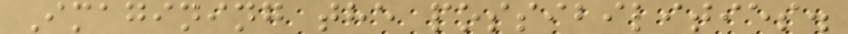Imagining the possibilities.
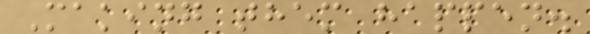Making them happen.
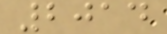2014
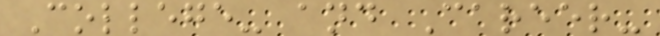College- and Career-
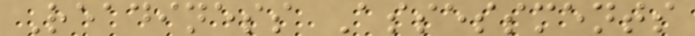Readiness Assessments
